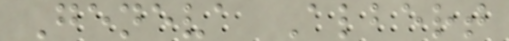Geneva Albert
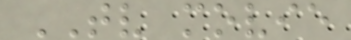TV movie
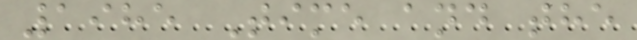1985 Time and the
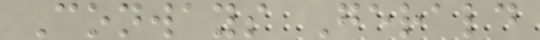Conways Gerald
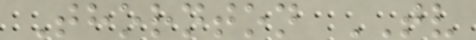Thornton TV
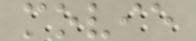movie
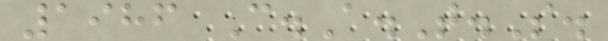1986 C.A.T.S.
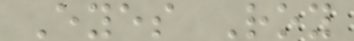Eyes Roy
